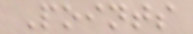Points
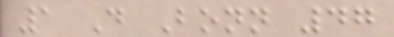1 D Bonn 47
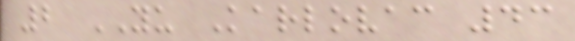2 YU Karlovac 43
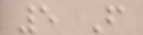5 F
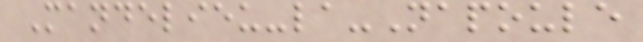Mandelieu-la-Napoule
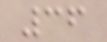36
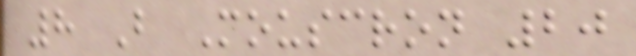8 B Mouscron 20
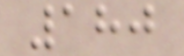180
